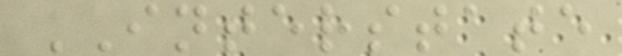INTERSTATE
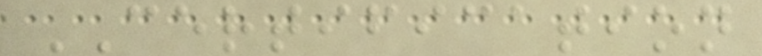CERTIFICATION
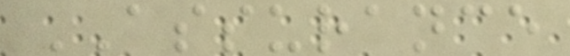ASSURANCE
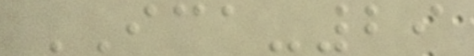ICA-29
